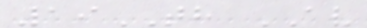19TH AV
